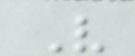V
